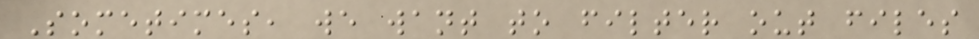Sometimes, we want to filter out files
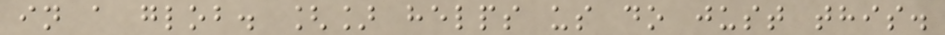in a glob. [] helps us do just this.
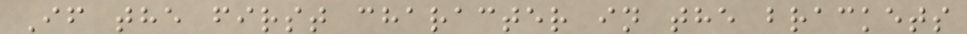If the first character in the brackets
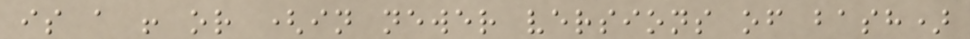is a ! or (in newer versions of bash)
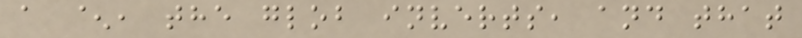a ^, the glob inverts, and that
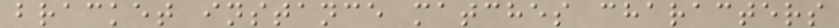bracket instance matches characters
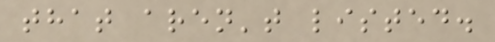that aren't listed.
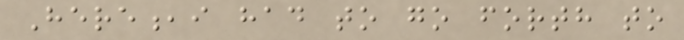Here,i had to go forth to
